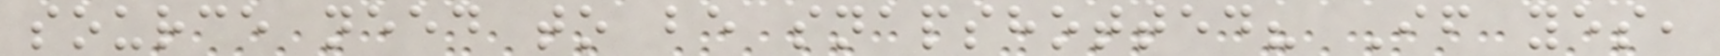source need to be snapshotted? If yes,
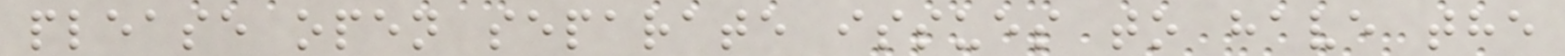please open separate issues to have the
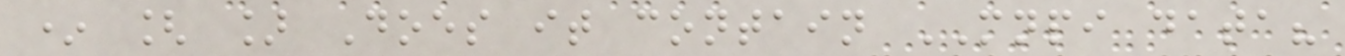* [ ] Does it contain MNPI data?
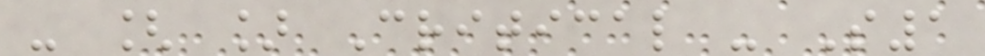- [ ] Critical - S1
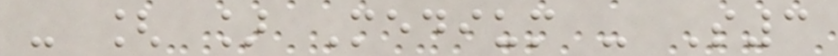- [ ] Medium - S3
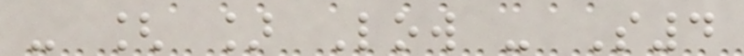- [ ] Low - S4
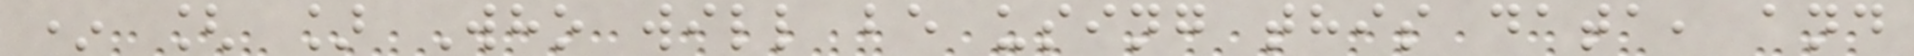* [ ] Who will be using this data, and
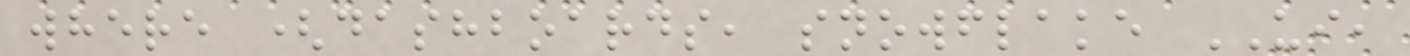where (dashboards, snowflake UI,
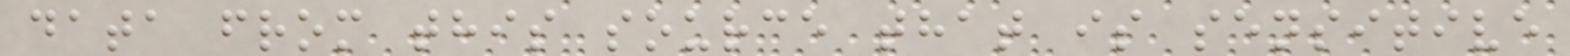data from this source that is sensitive
